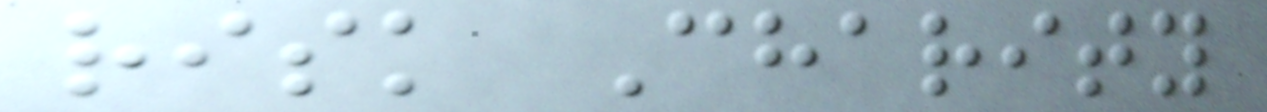risk Charity
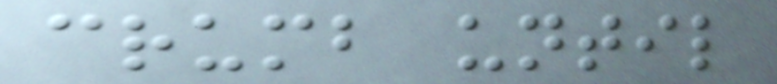crumb until
